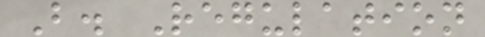B. Regulation
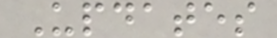Updates
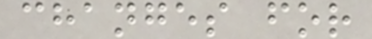changes for
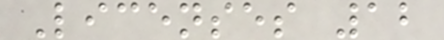Licenses 12
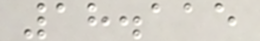18.115
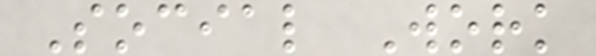Social Work
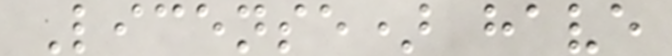License) have
